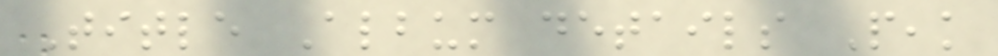Title Album details Peak
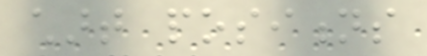chart positions
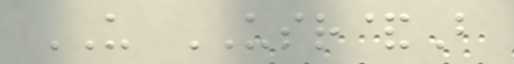US USR&B
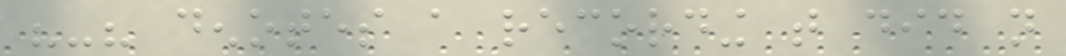"-" denotes a recording that did not
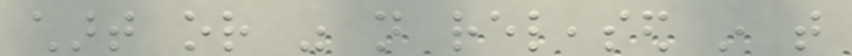chart or was not released in that
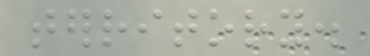territory.
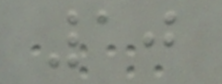10
